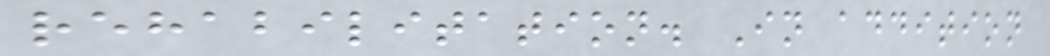rehabilitation. In addition
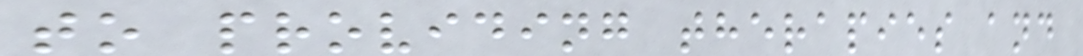to providing therapies and
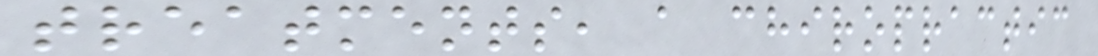treatments, a chiropractic
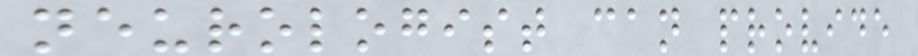neurologist can provide
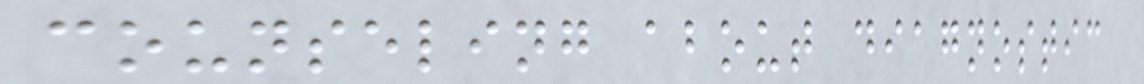counseling about diagnostic
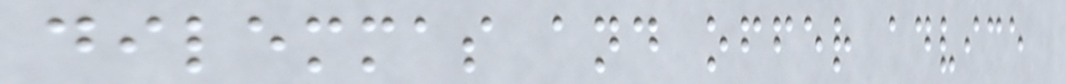dilemmas and offer advice
